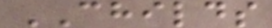CHILDS
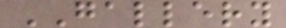GALLERY
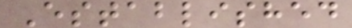Established
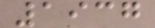1937
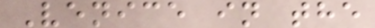Venice in the
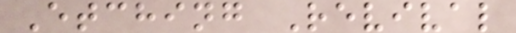Etching Revival
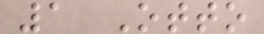1 Otto
